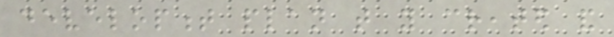development plan that you created and
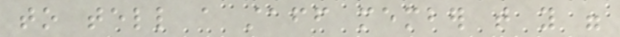to tell a staff member that you were
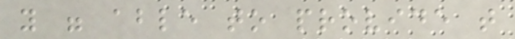you were able to provide that
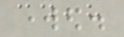worked.
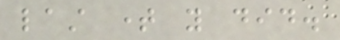last time you did.
